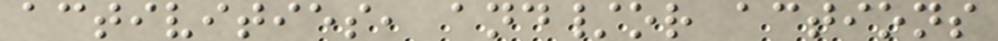activities, and/or actions
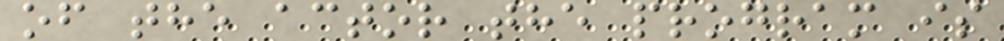of the actor the program is
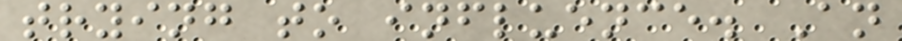trying to influence. An
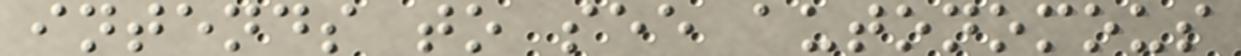intends to see autonomous
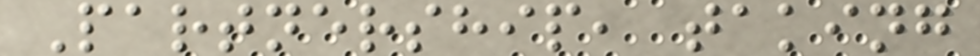Partnership, taking
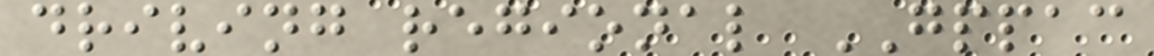driving regional GPPAC
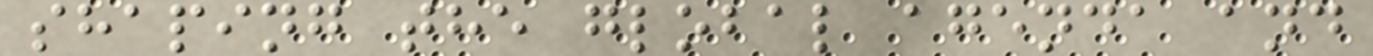shaping the global agenda and
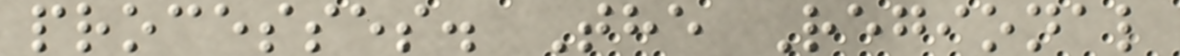processes. The Regional
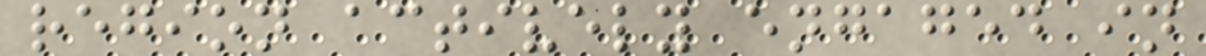region actively engaged in
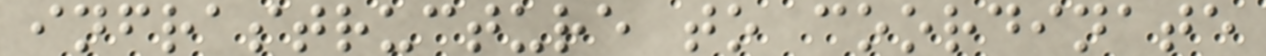infrastructure to coordinate
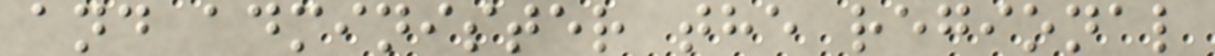and administer the regional
